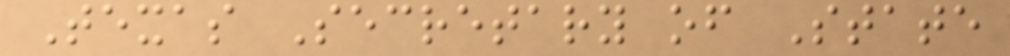Texas Secretary of State
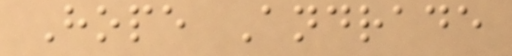Hope Andrade
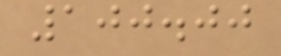100.00
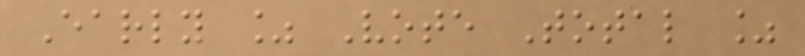Early % Vote Total %
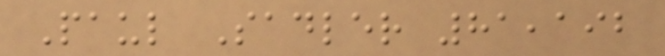Paul Sadler 81,192
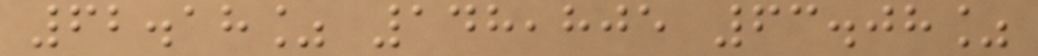62.18% 148,805 63.08%
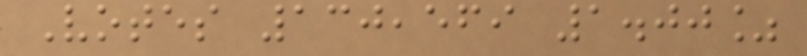Votes 130,569 1.00%
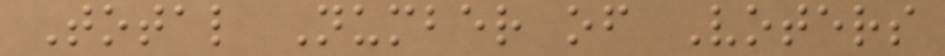Total Number of Voters
